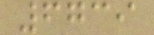6739
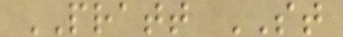PRATT ST
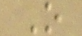O
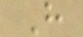H
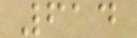614
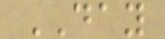DAY
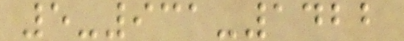5-931-1422
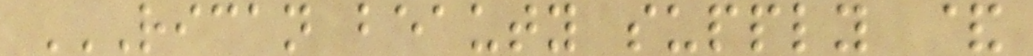RICAN BEAUTY SUPPLY &
